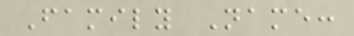Family Name:
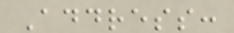Address:
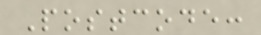Postcode:
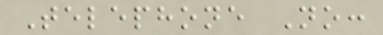Telephone No:
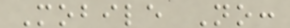Mobile No:
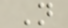N
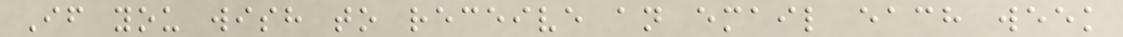If you wish to receive an email each week
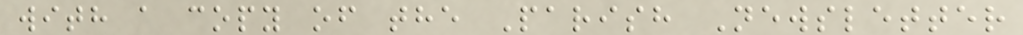with a copy of the Parish Newsletter
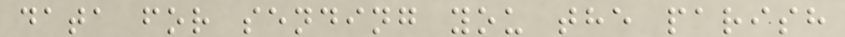data for sending you the parish
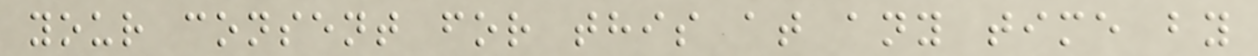your consent for this at any time by
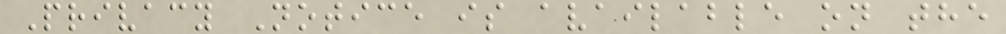Privacy Notice is available on the
